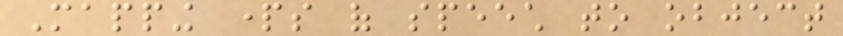Mapping parts of speech to object
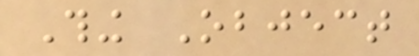Thing Object
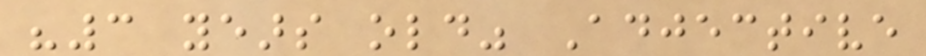"3 years old" Adjective
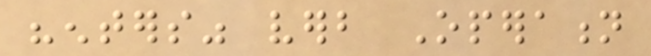"enters" verb Operation
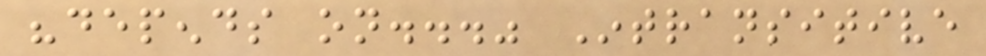"depends on..." Intransitive
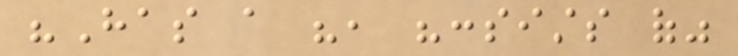"Has a ", "consists of"
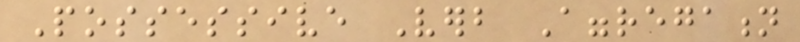Possessive Verb Aggregation
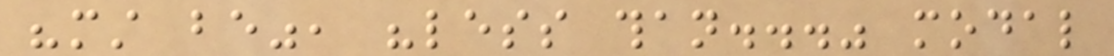"must be", "less than..." modal
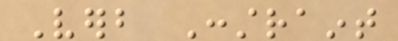Verb Constraint
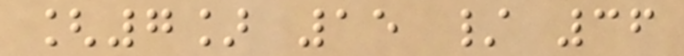[7] 15 / 36
